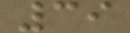39
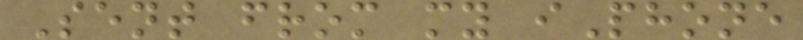Sent from my iPhone
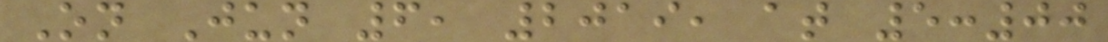On Jun 6, 2019, at 5:00
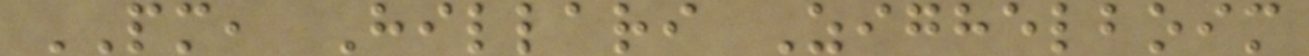PM, Hillari Zighelboim
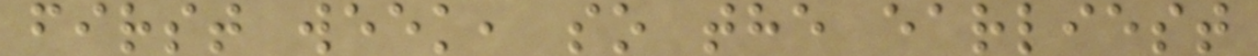first week, so the earliest
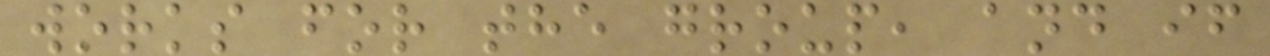works for the group, and if
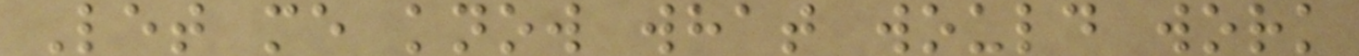Let me know what would work
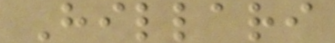Hillari
